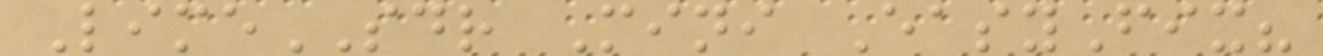LimeSDR Mini EasyFix?
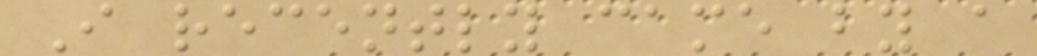I recently came by a
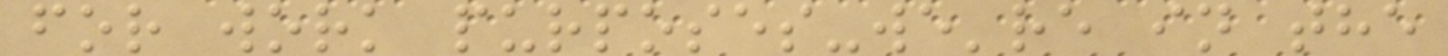for work purposes-we're in the
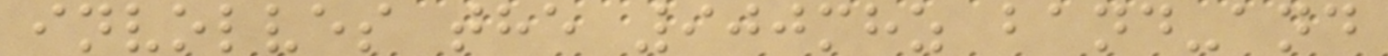involves the 900mhz band-and
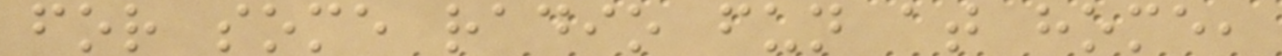for some radio fun at home,
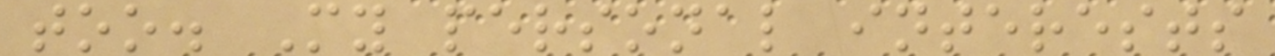too. My personal interests
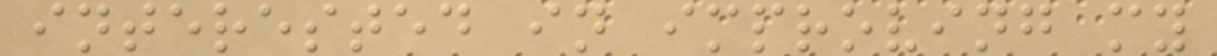interested in improving my
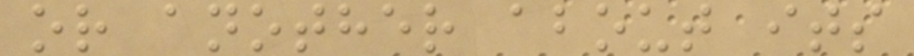or another about its
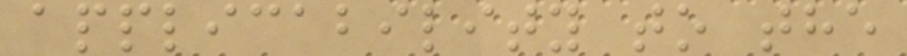applicability to the
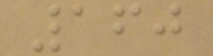160
